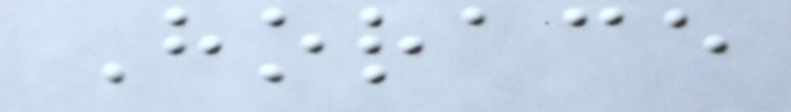Horace
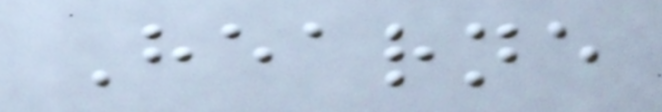Hearne
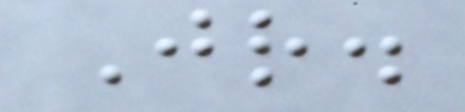Jr.
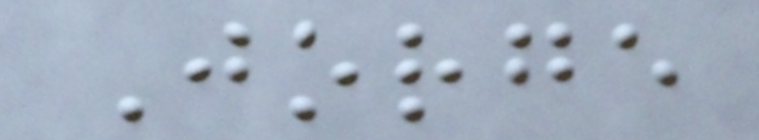Jorge
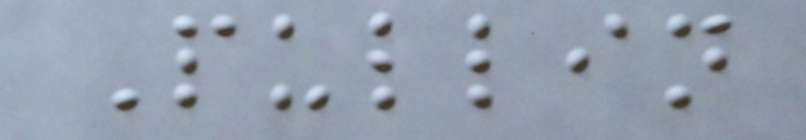Pullin
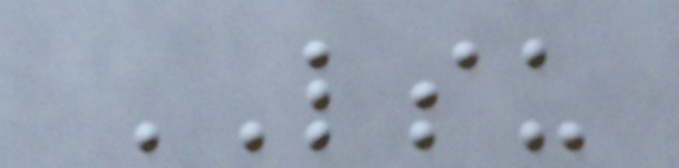LSU
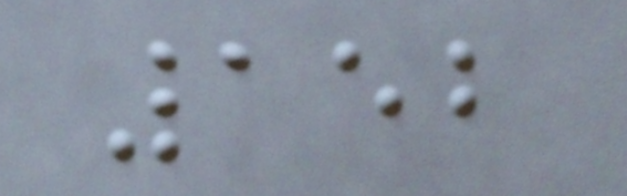152
